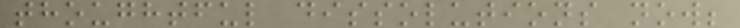thoughtful dissolutions now;
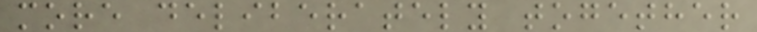more deliberately together
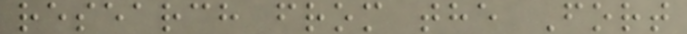research from the Fort
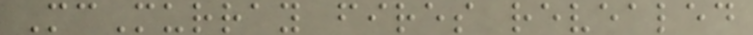McMurray fires revealed
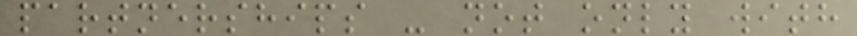partnerships - not only with
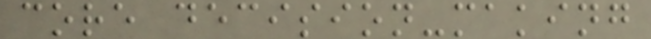core decision-making
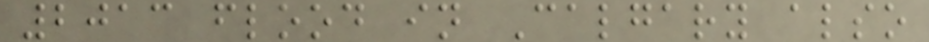2013 flood in Calgary also
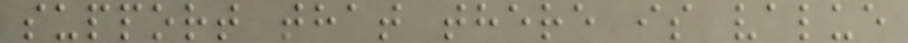support that there is value
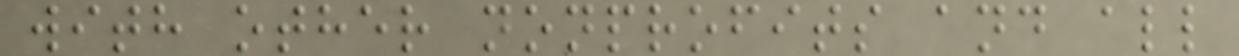with other nonprofits and all
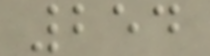254
